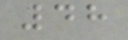48
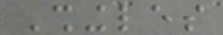Shingles
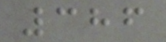386
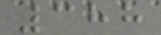388
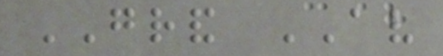GRAND AV
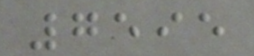7595
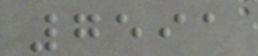7591
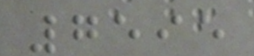7595
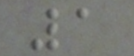1
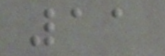11
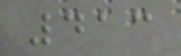413
